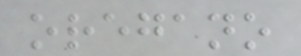oregano
